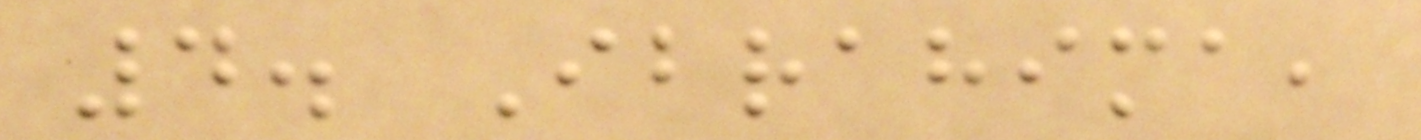4. Ibrahima,
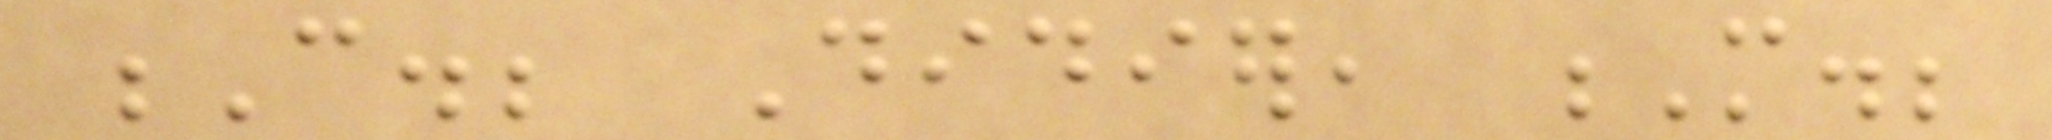C.; Didier, M.;
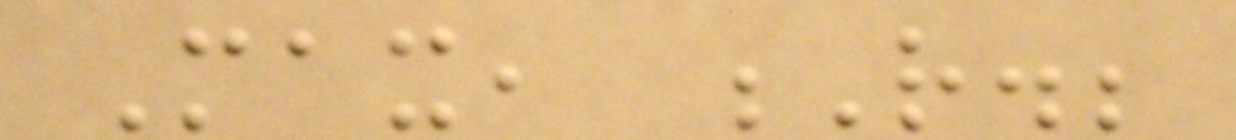Max, R.;
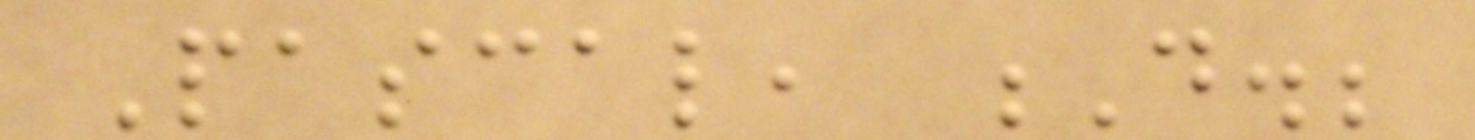Pascal, D.;
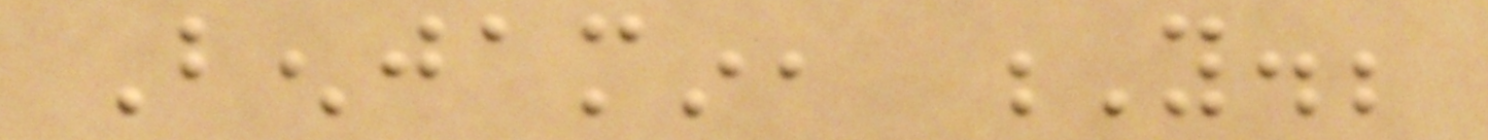Benjamin, Y.;
